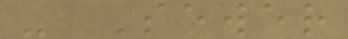- Sewer
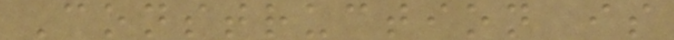Construction is
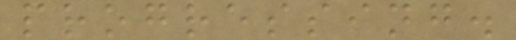progressing.
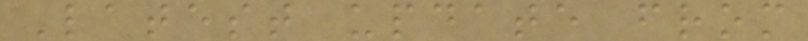Latest update from
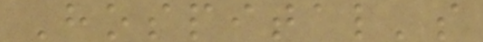Hospital's
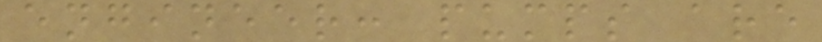engineer: pumps are
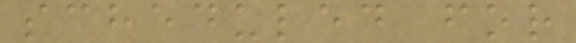scheduled for
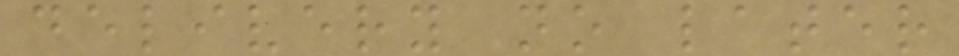delivery no later
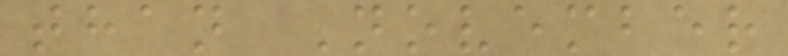than November
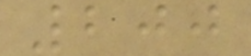200
